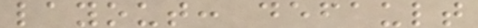layout: default
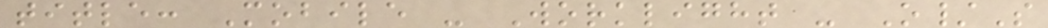title: Mobile - Worklight - O/S
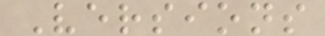Versions
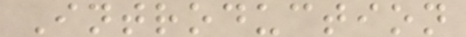Introduction
